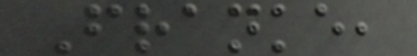Franke,
